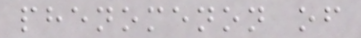phenomenon of
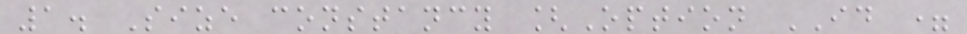1. Size constancy [Option ID =
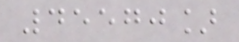45570]
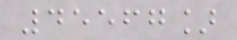45567]
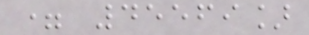= 45569]
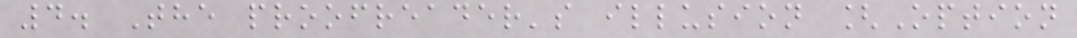4. The proofreader's illusion [Option
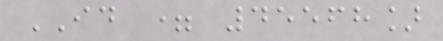ID = 45568]
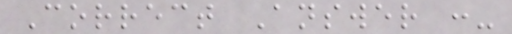Correct Answer :-
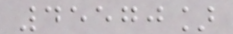45570]
